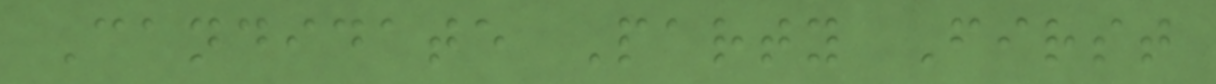Candidate Party First
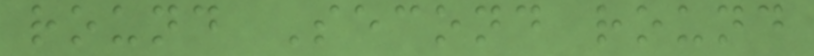round Second round
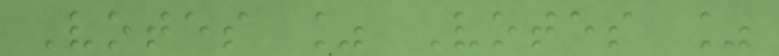Votes % Votes %
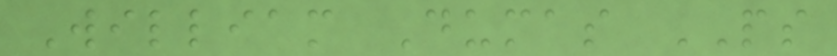William Dumas PS
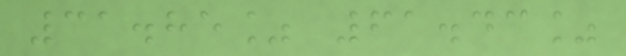31.85% 61.43%
